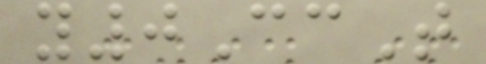y0CcT
